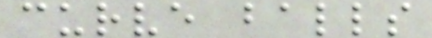curve balls
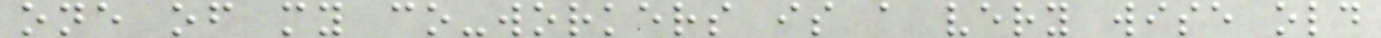one of my co-workers is a very wise old
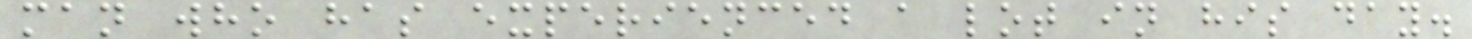man who has experienced a lot in his day.
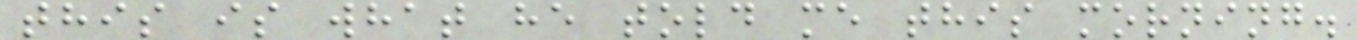this is what he told me this morning.
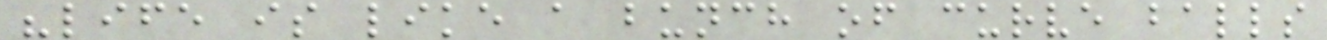"life is like a bunch of curve balls
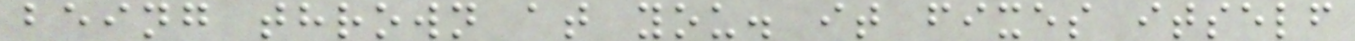being thrown at you. it fixes itself
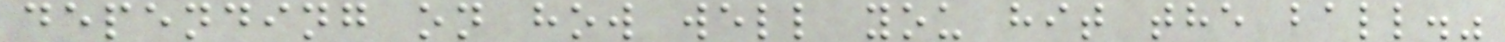depending on how well you hit the ball."
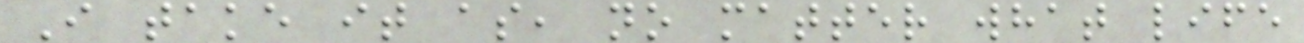I take it as, no matter what life
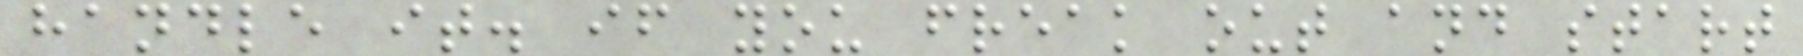handle it. if you freak out and start
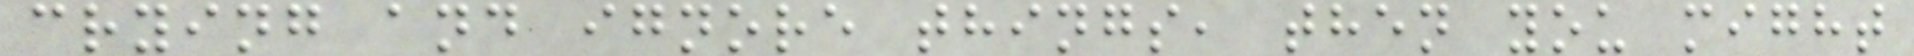crying and ignore things, then you might
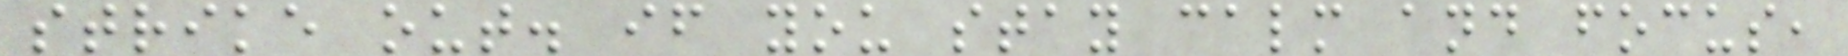strike out. if you stay calm and focus,
